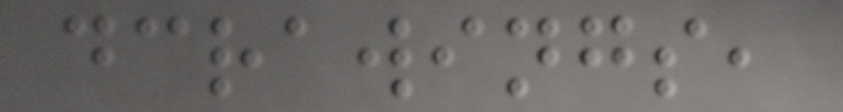dcrawings,
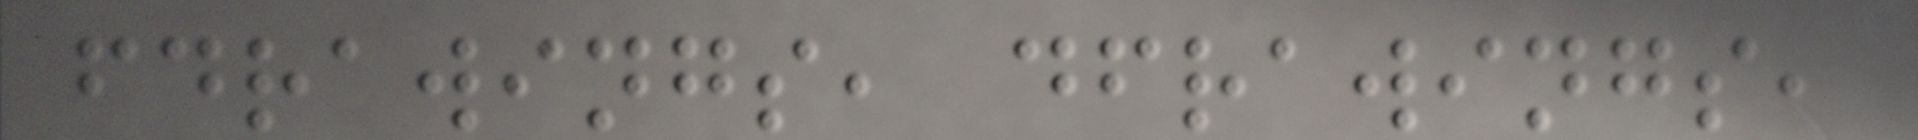fdrawings, dfrawings,
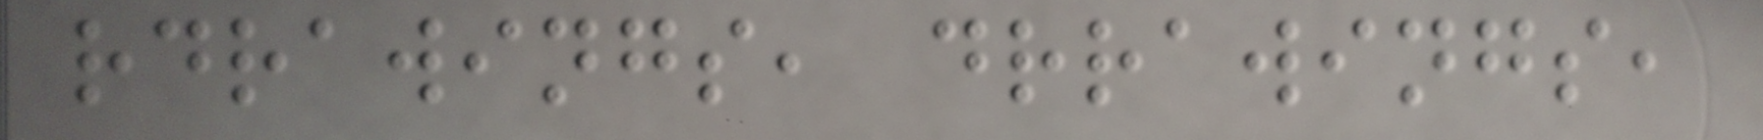rdrawings, drrawings,
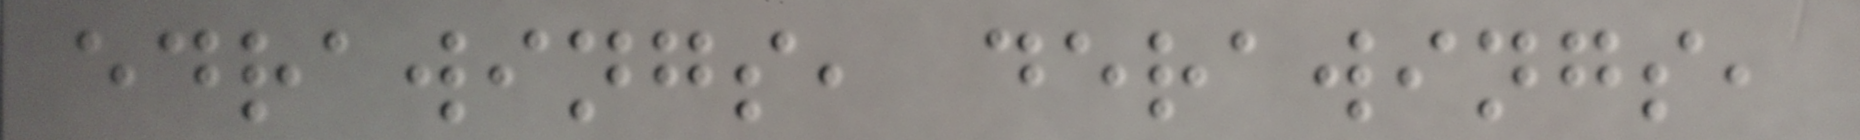edrawings, derawings,
